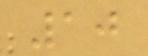10
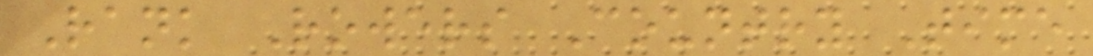Rank Rowers Country Time
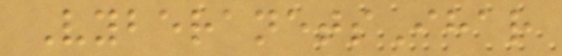VyberanetsIhar
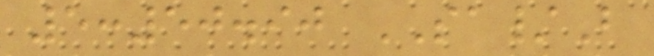5:50.90 SA/B
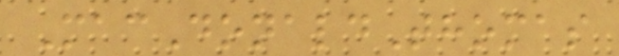MacDonaldThomas
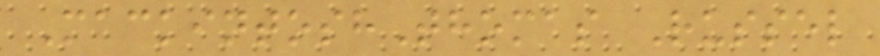MackintoshThomas Russel
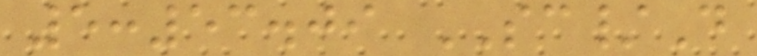5:53.09 SC/D
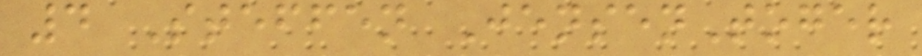4 Steffen JensenToger
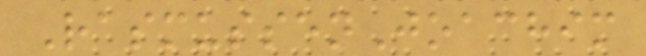RasmussenJoachim
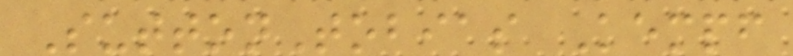SuttonTobias Kempf
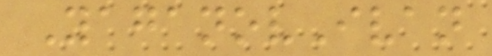YaganovIvan
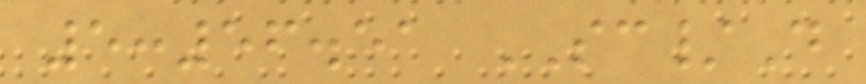5:56.51 SC/D
